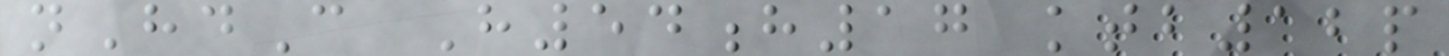nHdC H54h17 ktb12p
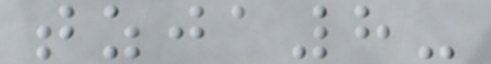tzja8-
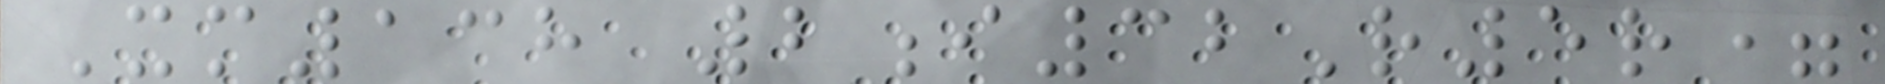Xm138 2i32R5r=
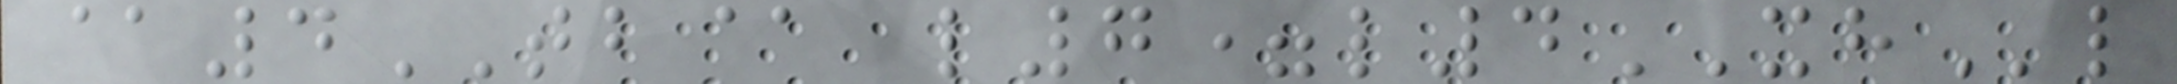@4TB@ l7=l4XHl
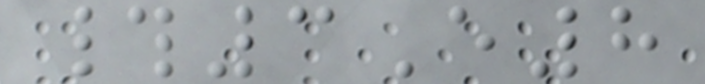#3E8
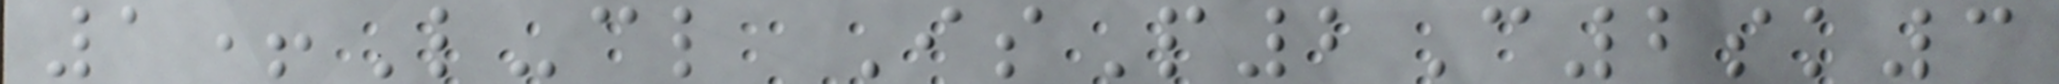1+L-cl IsP2C2sk3
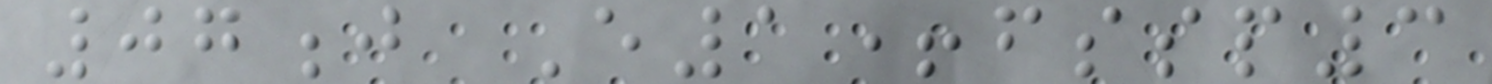07j E1+fssp3
